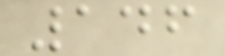146
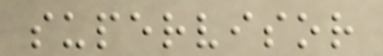supervisor
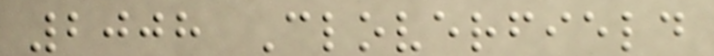2008 Cloverfield
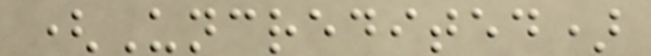(Uncredited)
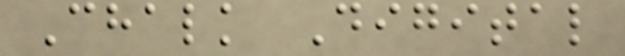Chalk Digital
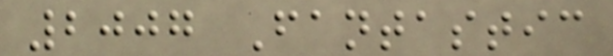2007 Fantastic
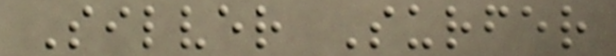Silver Surfer
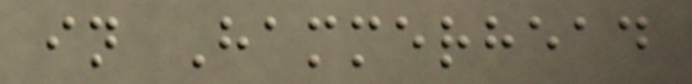in Hammerhead
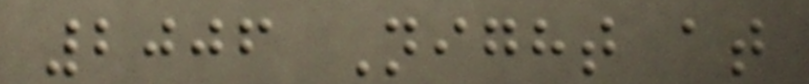2006 Night at
